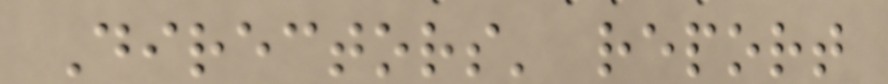Directors' report
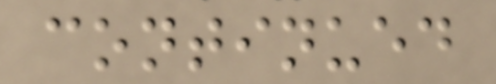continued
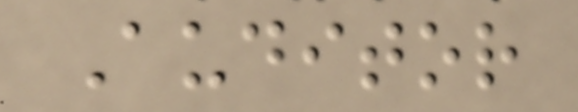Auditor
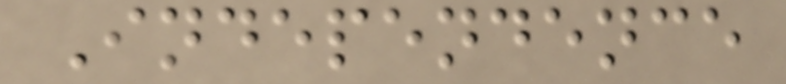Independence
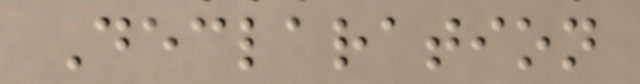Declaration
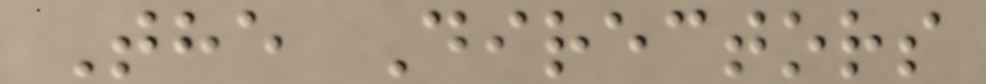The Directors
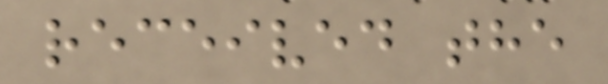received the
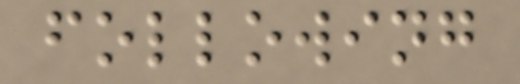following
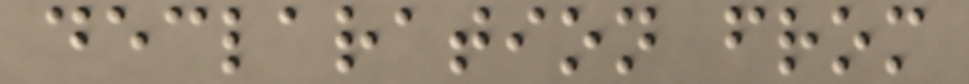declaration from
